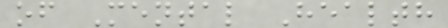of Mental Health
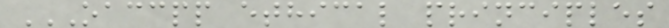OACCPP ETHICAL PRINCIPLES
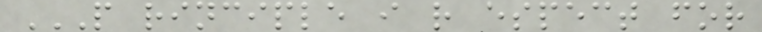P RINCIPLE I R ESPECT FOR
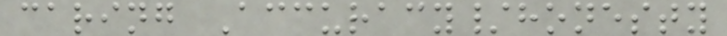caring Accuracy/honesty
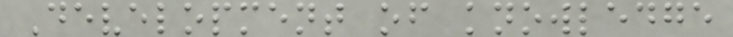Development of knowledge
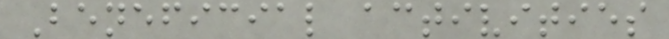Beneficial activities
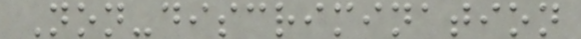Non-discrimination
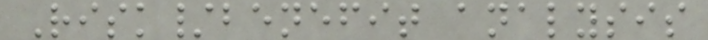Risk/benefit analysis
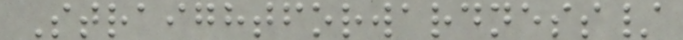Straightforwardness/
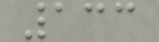133
